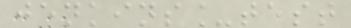jenkins_test
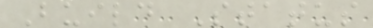Build Status
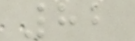82
